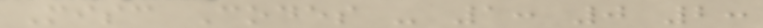Misc Codes - 1: 0 2:
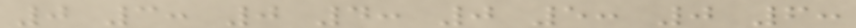0 3: 0 4: 0 5: 0 6:
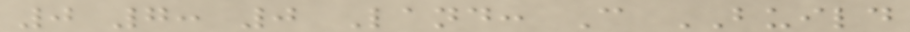0 7: 0 Land: C BUILD
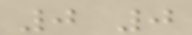0 0
